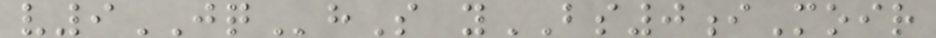v9JQhS yBS0iMoir
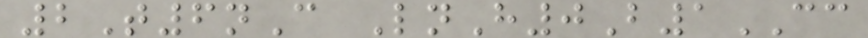2T6nC LnH0B1CC
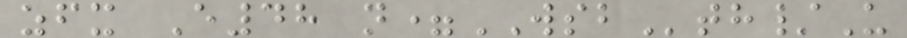zfx E48 n=WSBth/U
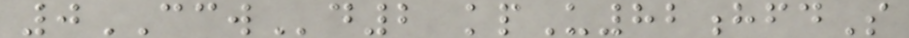0CCWd2 kpU82hfdS
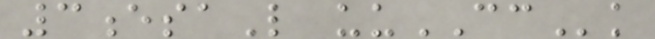3esaL uuCCk
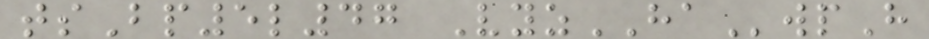tsBp5l47 VyzHAwpH
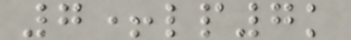7+lp7k
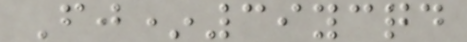Fj*39ycqd
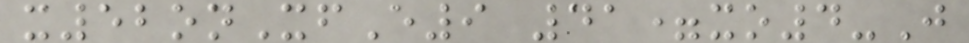x52onXfE9 41=xo4-J
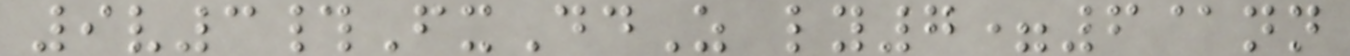9v3#FxDdZ ly7=6@nn
